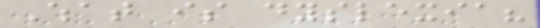What is dyslexia?
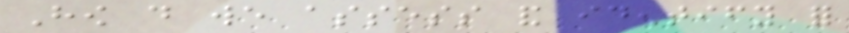How do we assess and identify for
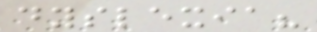dyslexia?
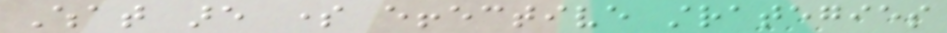What are some effective strategies
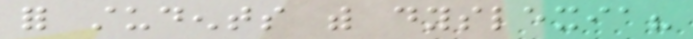for students with dyslexia?
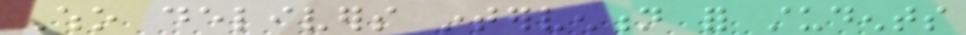Who delivers intervention for students
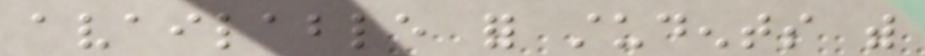available for students with
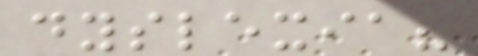dyslexia?
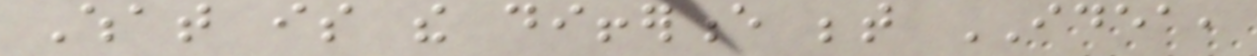What is the difference between IDEA,
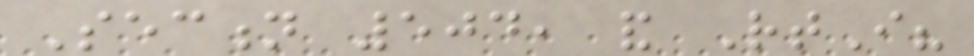Section 504, and RtI?
